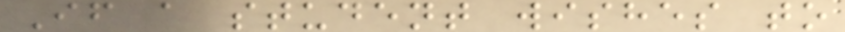If a student wishes to
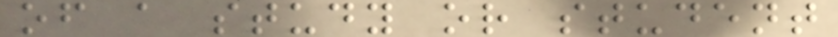of a study or student
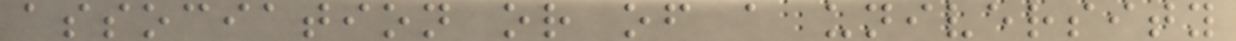association or of a university
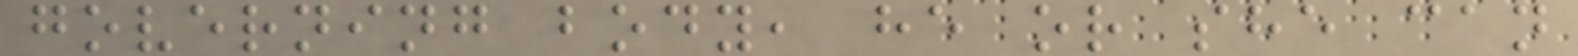governing body, he or she can
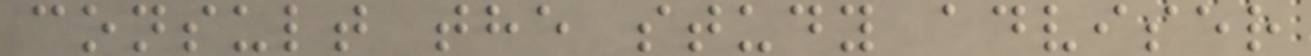consult the study adviser
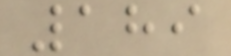189
